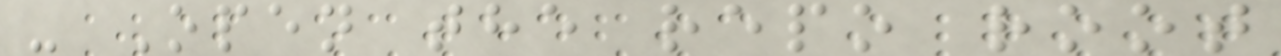- Open the repo root
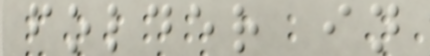folder in
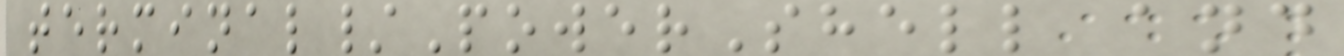terminal/PowerShell and
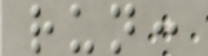run:
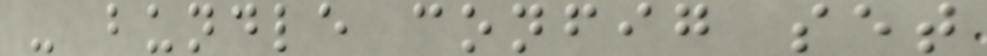- bundle config set
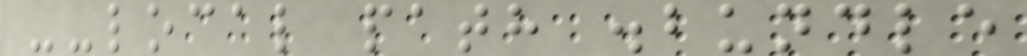--local path .bundle
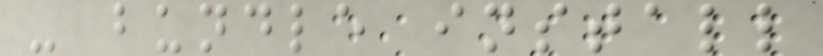- bundle install
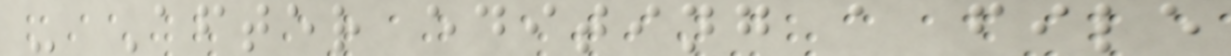- After editing a file
